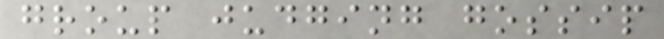group judging gossip
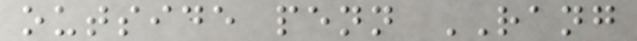outside penn RANG
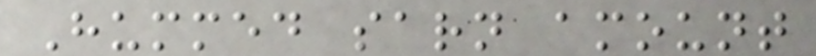Hummed sarn amount
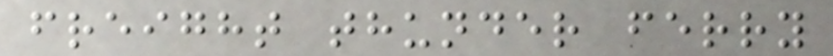freight thunder ferry
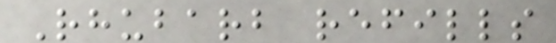Rhubarb refills
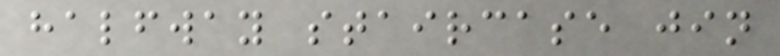halfway staircase jin
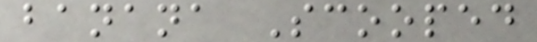banana Scooped
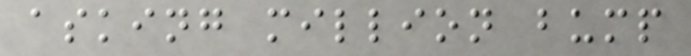asking million bump
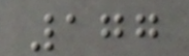177
